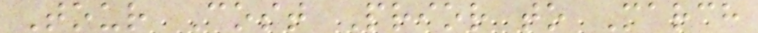Tour Cost Prior to March
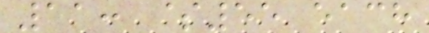11: $55 each
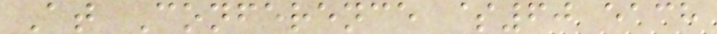At Conference $60 each
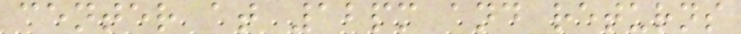center at 12pm and returns
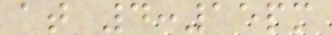at 4:15pm
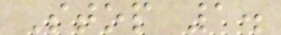Stop 1.
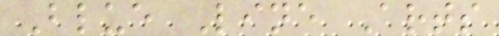Blue Line Arts
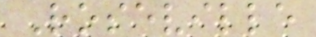Roseville
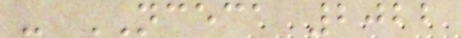- NCECA 2022
